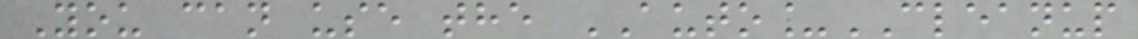You can use the AUTO_CLEANUP
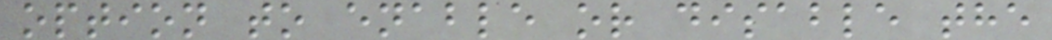option to enable or disable the
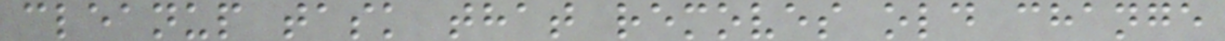cleanup task that removes old change
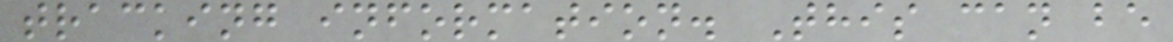tracking information. This can be
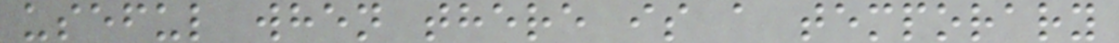useful when there is a temporary
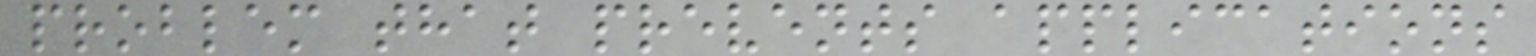problem that prevents applications
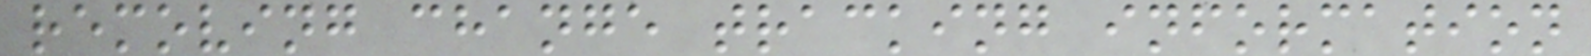removing change tracking information
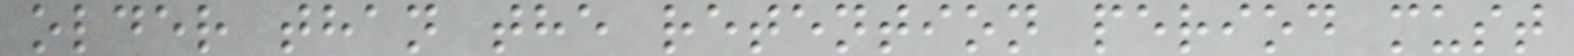older than the retention period must
